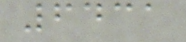6431
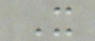X
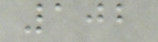102
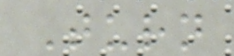Turn
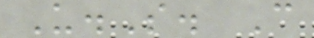U.S. C
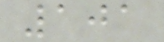101
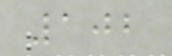102
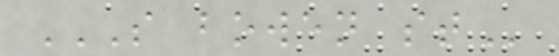S BOWEN ST
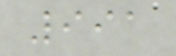991
